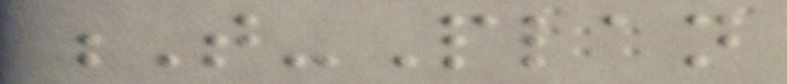T-Plan
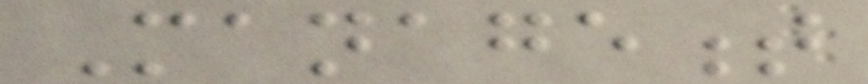Management
